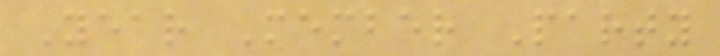Year Member Party
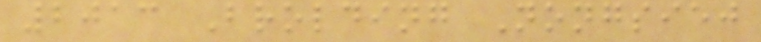2013 Brolding Nongsiej
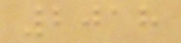2018
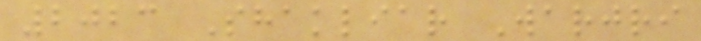2023 Shakliar Warjri
